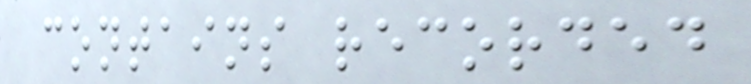contains recorded
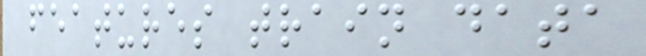features train data
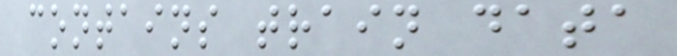contains train data
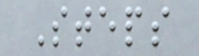Steps
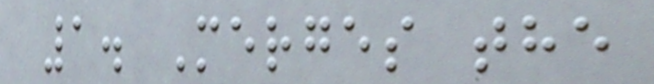1. Merges the
